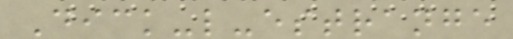Dick-l-estrange
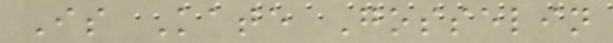Is Kate Gosselin
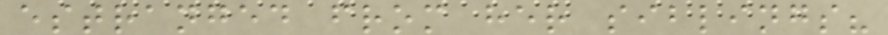estranged from her siblings?
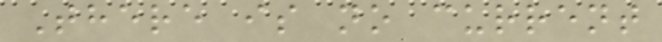There is no current
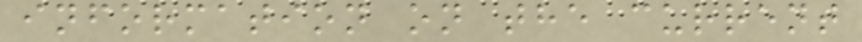information on the current
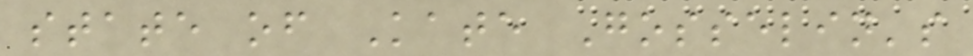state of Kate Gosselin's
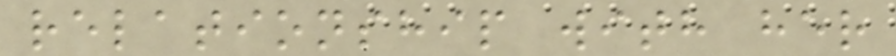relationship with her
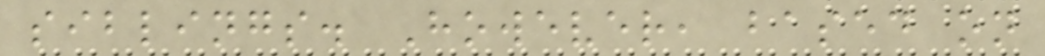siblings. However, based on
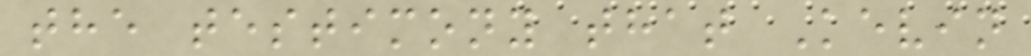the testimony that Kevin
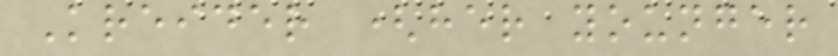Kreider (her younger
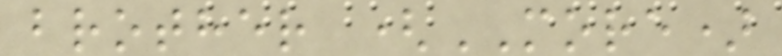brother (MORE)
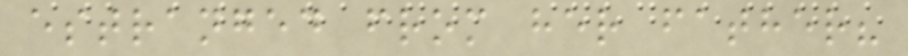estranged from her father?
